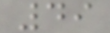49
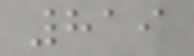819
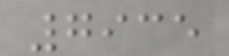7935
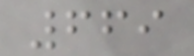669
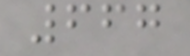667
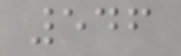546
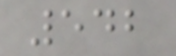542
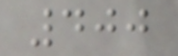400
